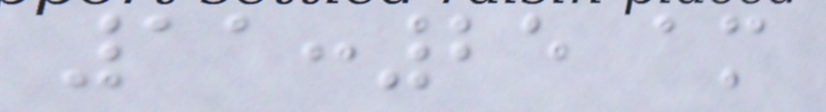11:25 am
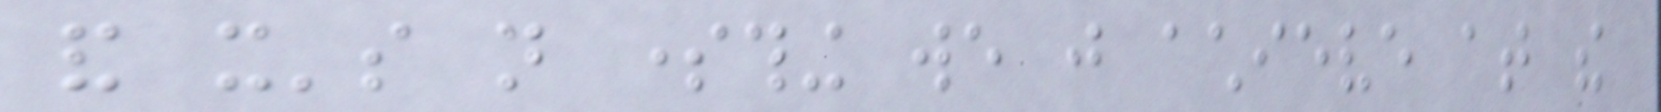and it's not something we just achieve at the
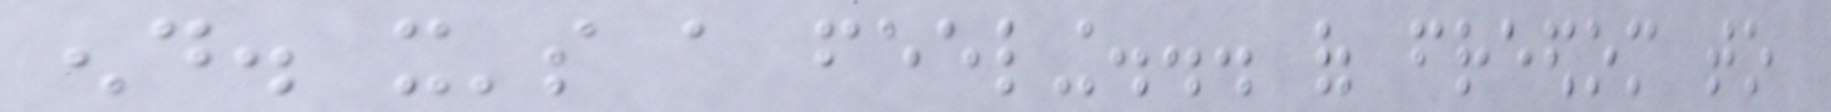end. it's a feeling... of freedom to
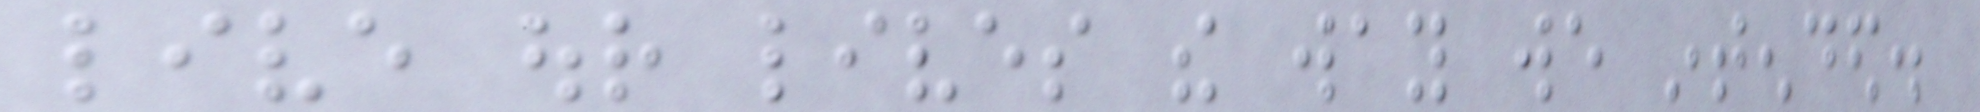live our lives the way we intended.
